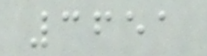3651
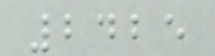2425
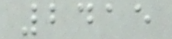2415
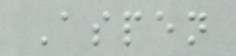Aspen
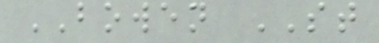BOWEN ST
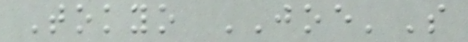Tokyo JOE'S
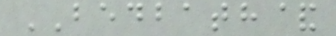BEDBATH&
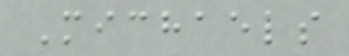Michaels
